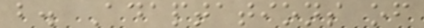b. Adaptations of
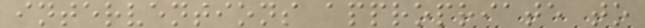interventions appropriate to
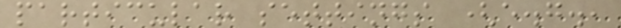particular settings (e.g.,
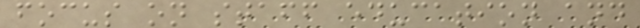focus on staff education and
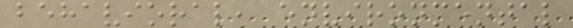behavioral, environmental
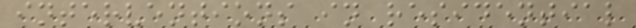interventions in residential
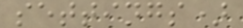settings)
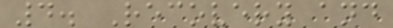4. Recovery and
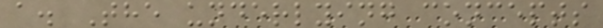a. The underlying concepts
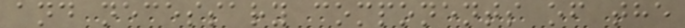and necessary components of the
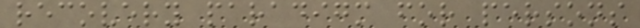recovery paradigm for persons
